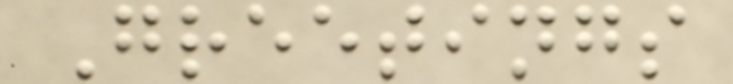Greetings
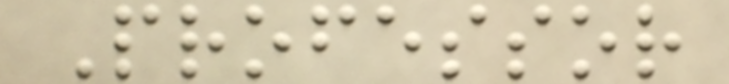Professor
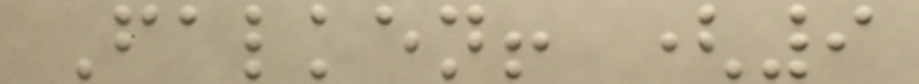Falken! (9
